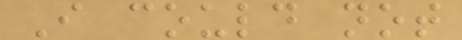I could not
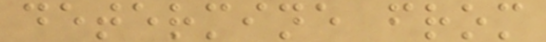determine from
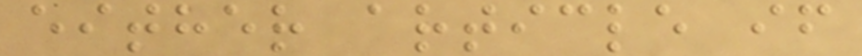either article if
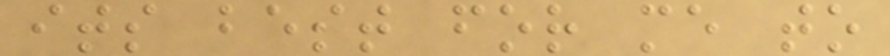its best for me to
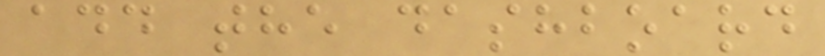add the dashboard
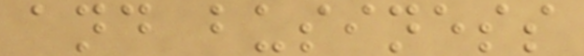and business
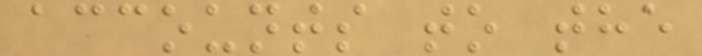accounts to the
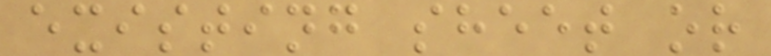existing sheet or
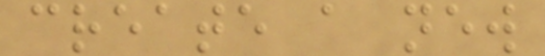create a new
